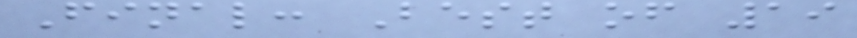Final: Best of 19
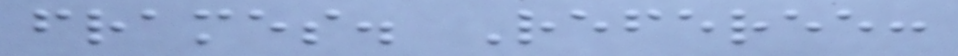frames. Referee:
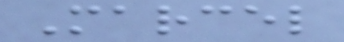Marcel
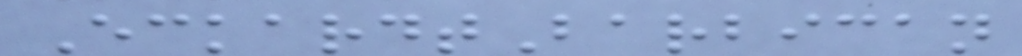EckardtBarbican
